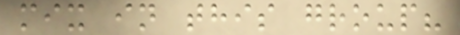mix in this group?
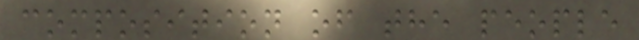composition of the people
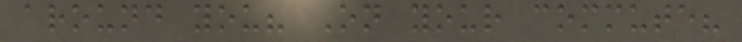around you? On your commute?
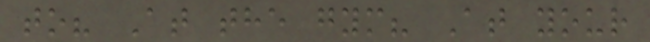to? At the gym? At your
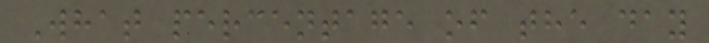What percentage of the day
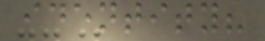identity?
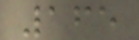165
